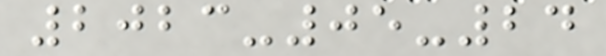2023-05-24
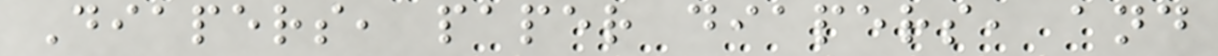Diapers, paper diapers, and
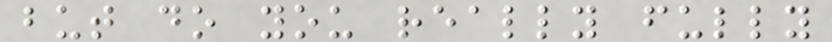but do you really fully
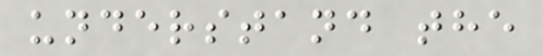understand the
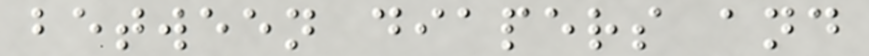between diapers and
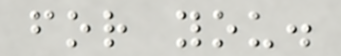for you.
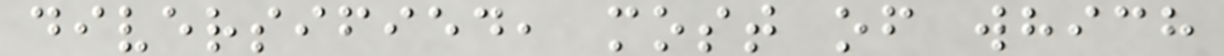diversified, most of which
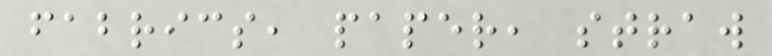fabrics, paper, straw
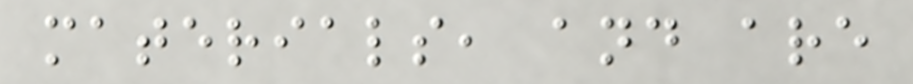materials, and are
